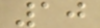10
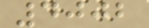4002
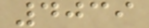4039
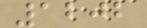1202
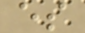es
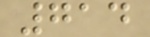714
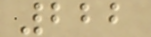222
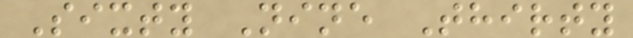Sixty Nine Thirty
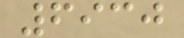6930
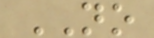NO
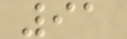91
